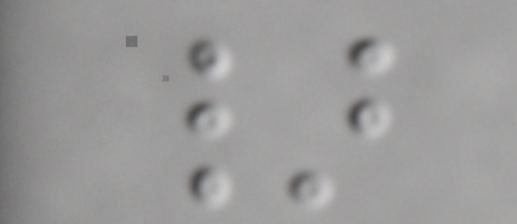}
